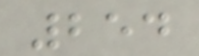254
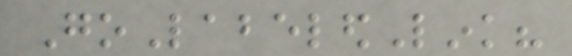GoLabeledLink?
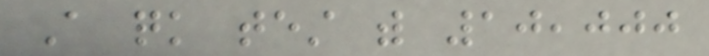A quick test with 10,000
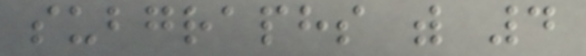subgraphs with 4
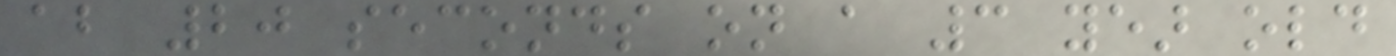about 20 seconds on a 3 year old
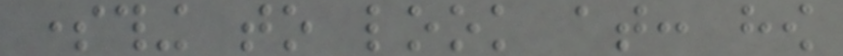something to look at: how
